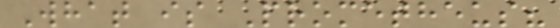What is Prometheus?
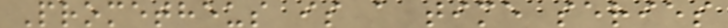Prometheus is a time series
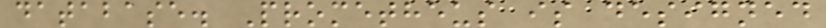database. Prometheus is designed
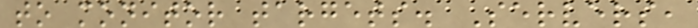to monitor targets. Servers,
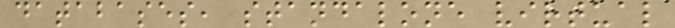databases, standalone virtual
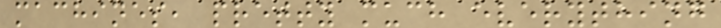machines, pretty much everything
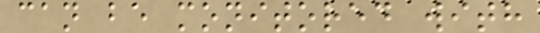can be monitored with
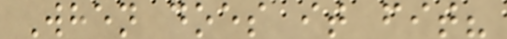When does it fit?
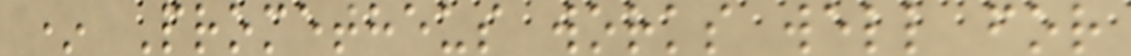* Prometheus works well for
